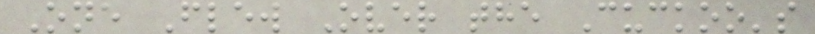One Flew Over the Cuckoo's
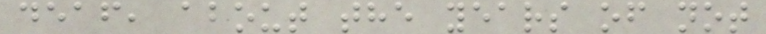deaf, about the years of not
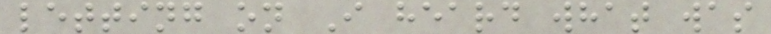letting on I heard what was
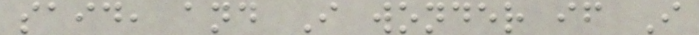said, and I wonder if I
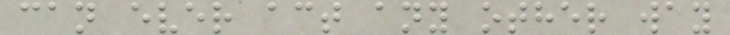can ever act any other way
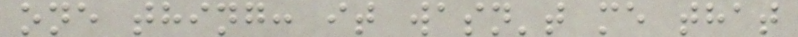one thing: it wasn't me that
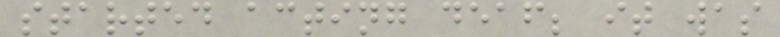started acting deaf; it was
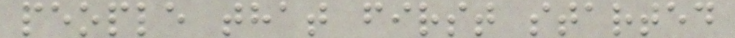people that first started
